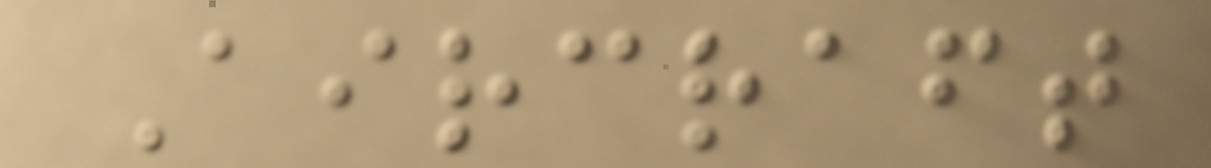Aircraft
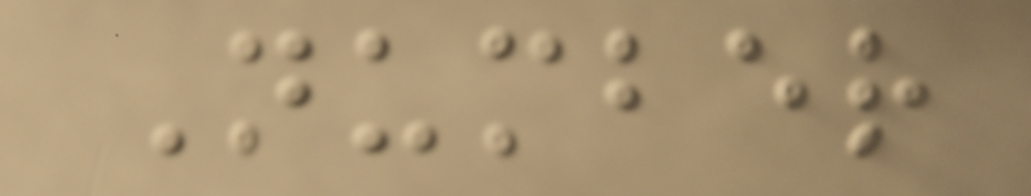Number
